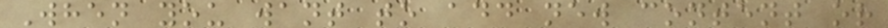When you want to add new content or
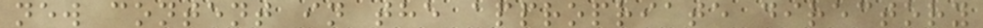new content in the appropriate directory
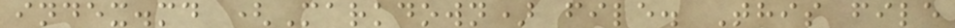index.md (Markdown) file. This file
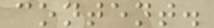content.
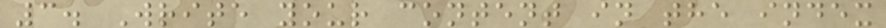3. Write your content in the index
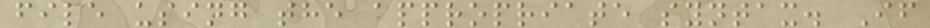file using the appropriate syntax. If
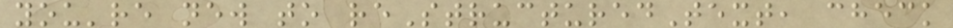you're new to reStructuredText, check
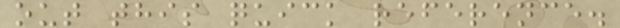out this quick reference.
